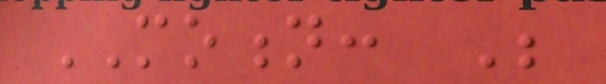MOTION: Be
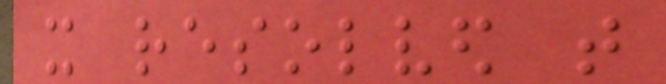it resolved that
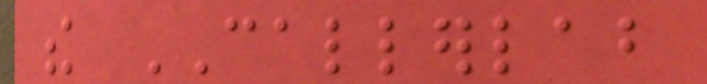the CALLERLAB
